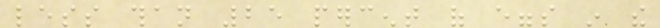less than 25 percent of eggs in the
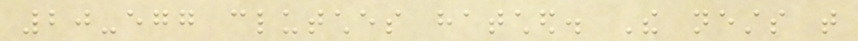20-egg clutches hatched. The nests that
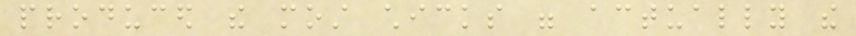produced the most chicks were actually the
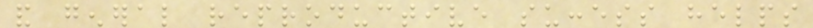and general reproductive success helps
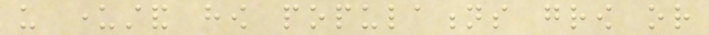us understand how populations grow or
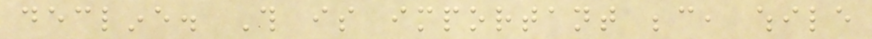decline. This is important because, while
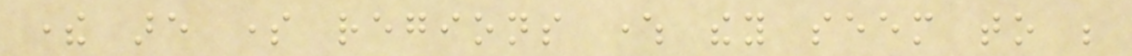there are some regions where they seem to be
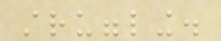struggling.
